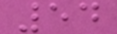54
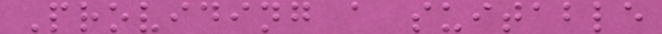Providing a suitable
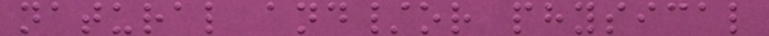natural and/or physical
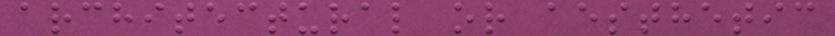architectural or aesthetic
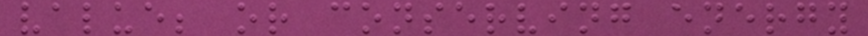value; or conserving energy
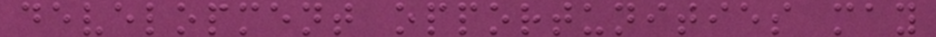development opportunities may
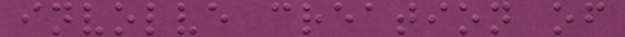involve creation of
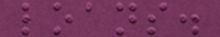loans.
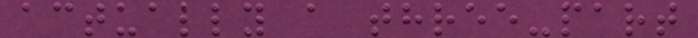actually a three-part
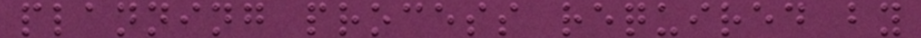planning process required by
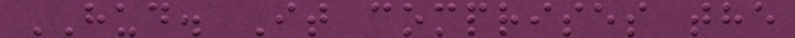HUD. It comprises the
